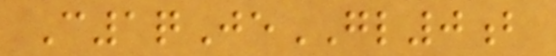C1qJeGL0b
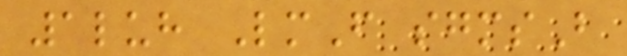1luh LmF sgmsB
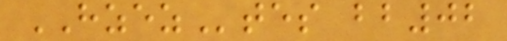HZEZtes bb02
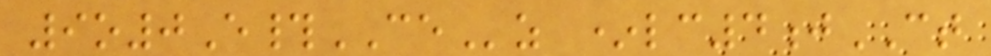9o0E#CEz *lc4jCT
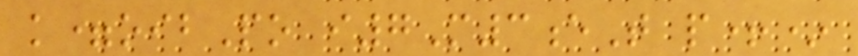k=oibPo i7M3eT p+*
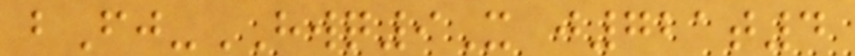bFj-HWQ9X j721t4
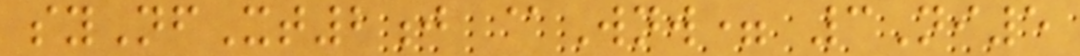syNfXt2j @Wnw= 3Ni5
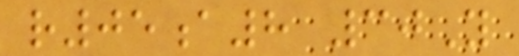r05a8 30Y
